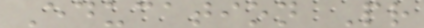Education Pr
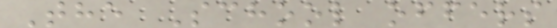The School offers
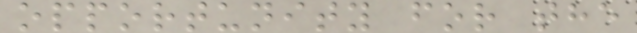opportunity for the
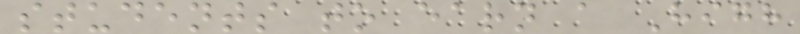students to earn a High
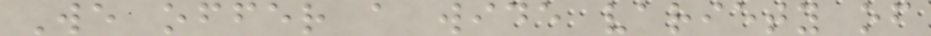We offer a wide variety of
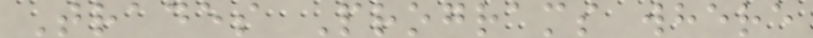Trades Programs where
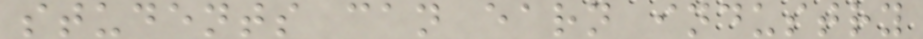students can earn industry
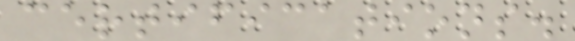certifications.
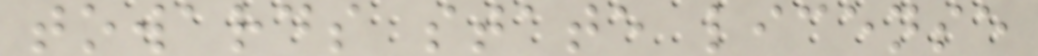towards state license
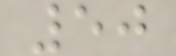50
